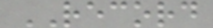RECORD
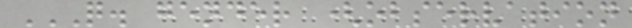Q. GENDER (OBSERVATION
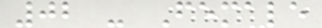02 - Female
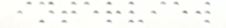interview
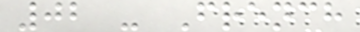02 - French
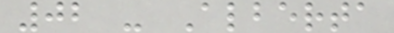02 - Alberta
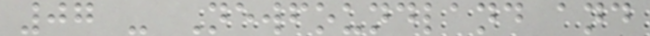07 - Newfoundland and
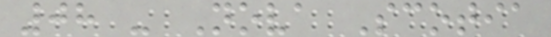08 - Nova Scotia
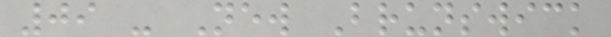09 - New Brunswick
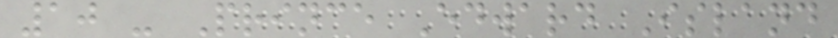10 - Prince Edward Island
